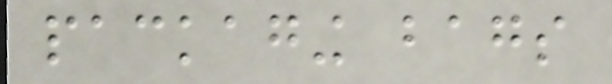packaging bags
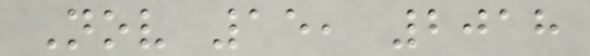Nov 15, 2018
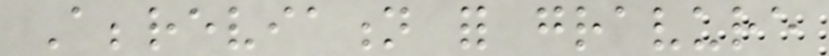Abbreviation for gravure
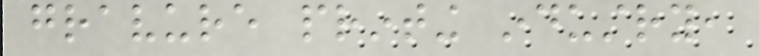gravure printing industry,
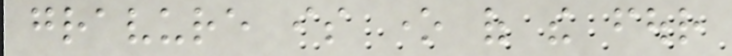gravure is one of the four
